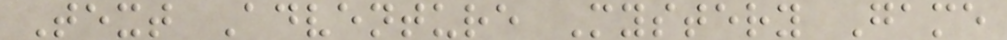Text Adventure Mystery Game
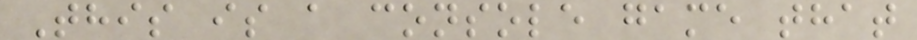This is a console game that
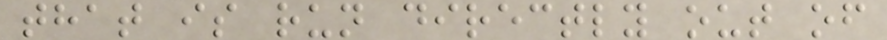that is run directly out of
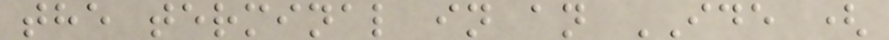the terminal in an IDE (
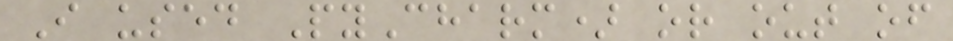I used PyCharm) or out of
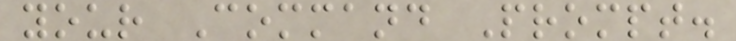your Command Prompt.
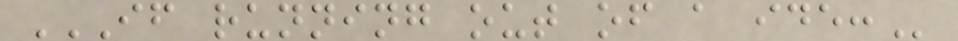IF RUNNING OUT OF A IDE:
